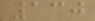130
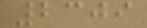2309
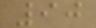90
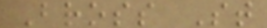Bross St
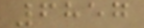6857
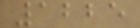1225
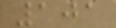101
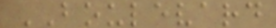BOULEVARD
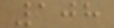108
